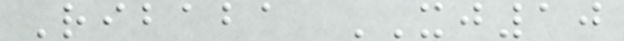Ribaba XJ10
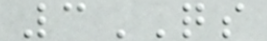3QS
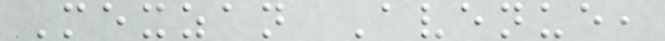Mexzan Avenue,
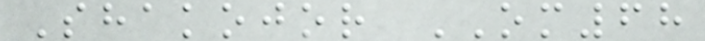Shakojor OM68
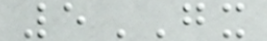5GX
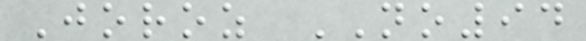Joroz NO94
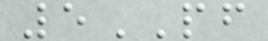5PF
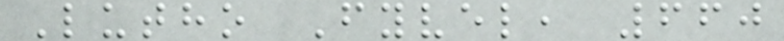Lutho Fyvel, 660
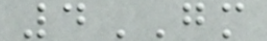4GM
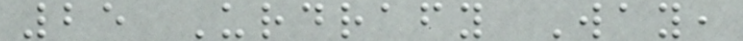25 Urdrafy Way,
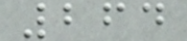264
